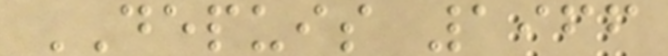DEPUIS 1966
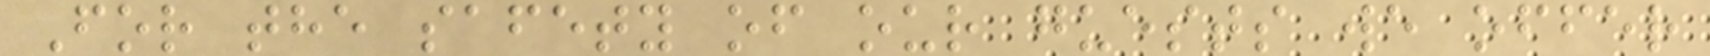For the safety of our guests we offer
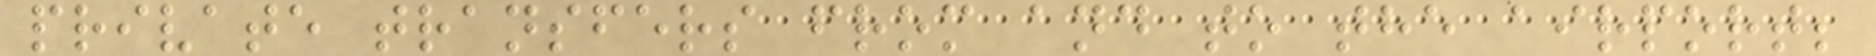private transfers from and to the airport;
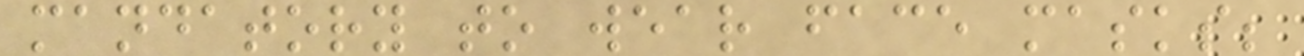mandatory to wear face masks;
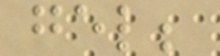gel;
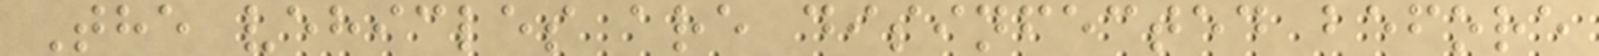The vehicles are disinfected before
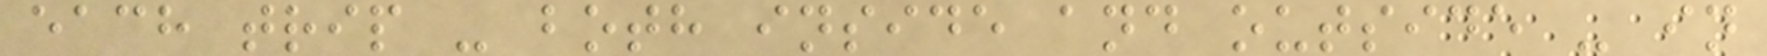each trip - both inside and outside - in
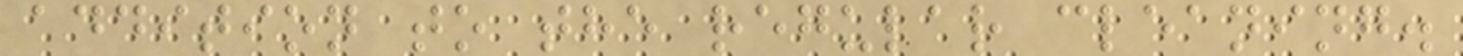addition to the regular cleaning.
